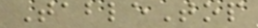TableTop
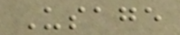Usage
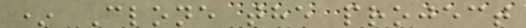* Clone the project
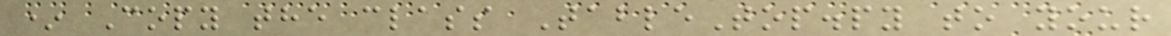* Copy the class TableTop.py to your
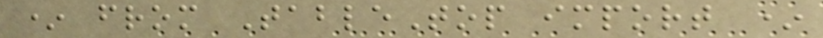* from TableTop import *
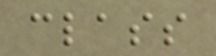class
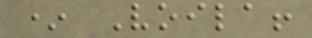* Voila!
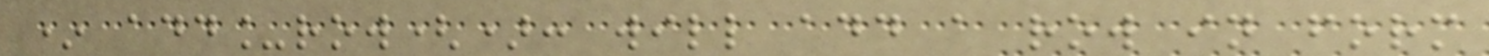* add_row(): will add a row in form
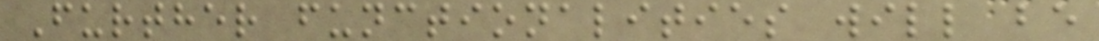Further functionalities will be
